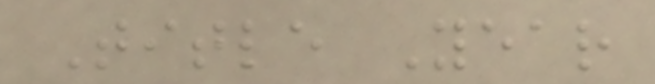Title Year
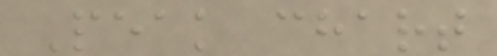Peak chart
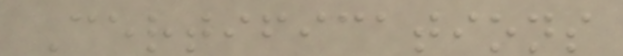Certifications
